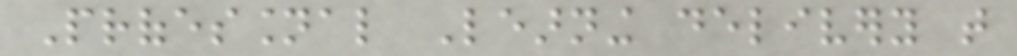Professional Learning delivery that
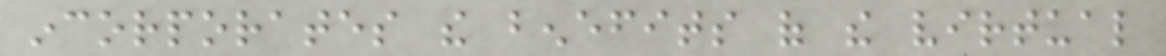incorporates the benefits of the virtual
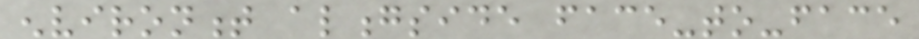environment alongside face-to-face
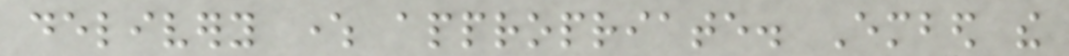delivery where appropriate. Embed the
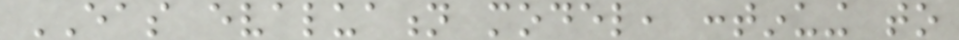EAS evaluation model, continuing to
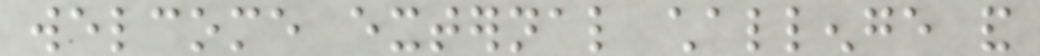welcome external challenge and
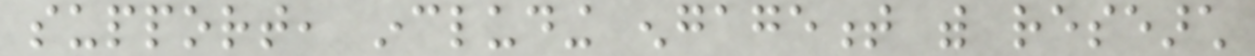support, including engagement with research
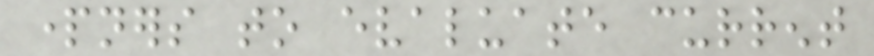partners to evaluate current
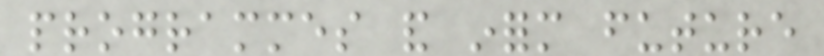programmes and inform future
